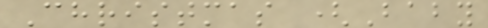Christmas (Baby
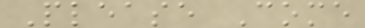Please Come
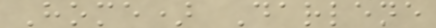Home) Darlene
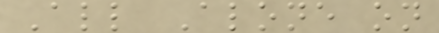All Alone on
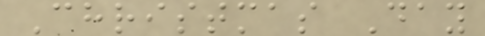Christmas Day
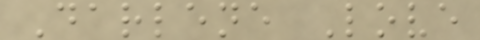Darlene Love
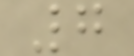7
